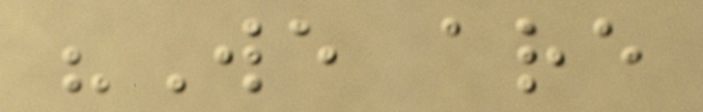"We are
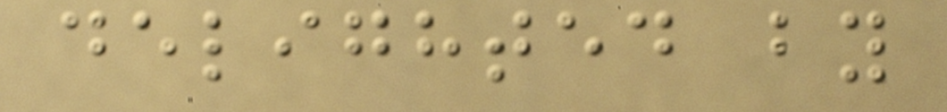delighted by
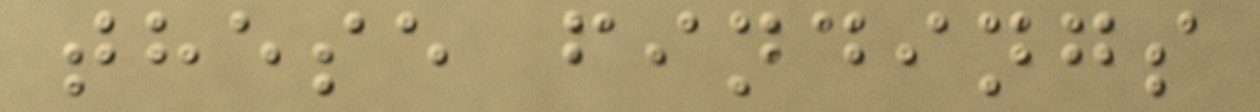these findings
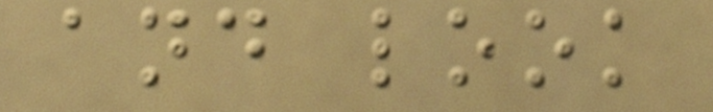and look
